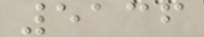5136
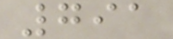791
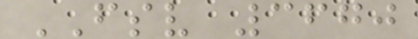FSV 3670
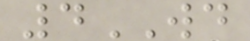4WD
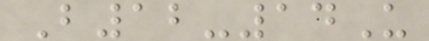B12-14U
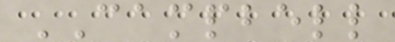CAMPBELL
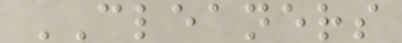CLEANERS
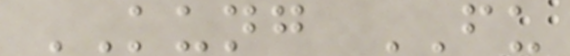KUNG FU
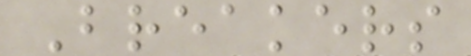Breakers
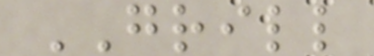GRILL
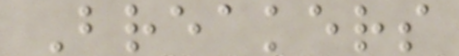Breakers
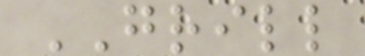GRILL
